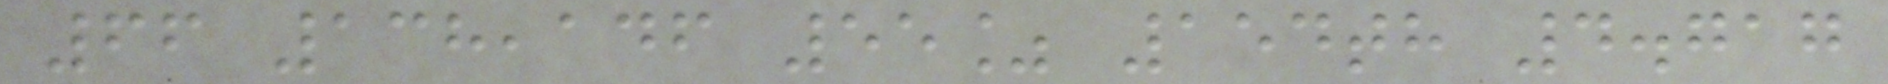66 138,146 55% 154th 4.717
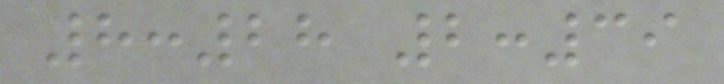8:28 2:39
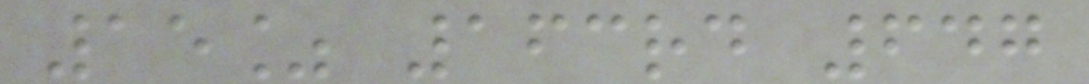15% 163rd 647
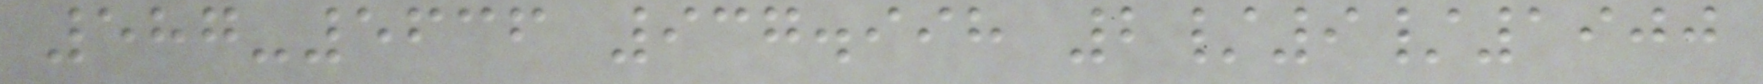587-5636 937.998 2/9/1900
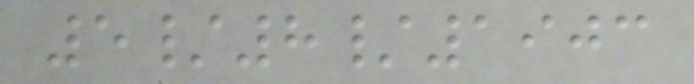5/8/1903
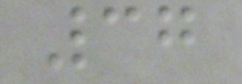37
